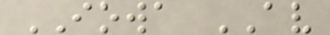IOWA AV
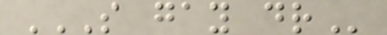S GAY DR
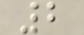2
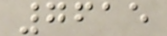7615
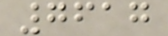7617
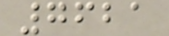7621
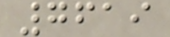7619
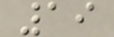19
